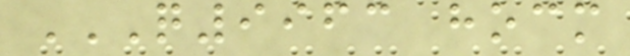Q9963 HOCM
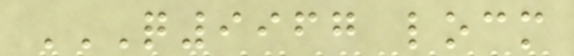Q9967 LOCM
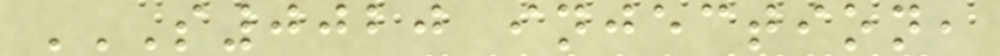S0020 INJECTION,
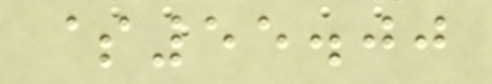$55.00
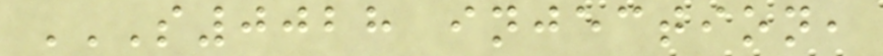S0028 INJECTION,
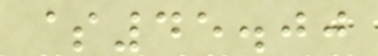$45.00
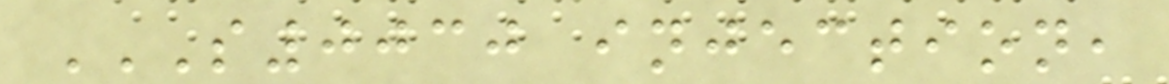S0030 INJECTION,
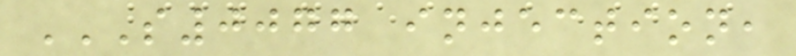S0077 INJECTION,
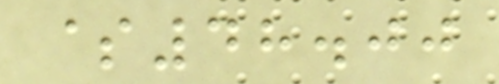$48.00
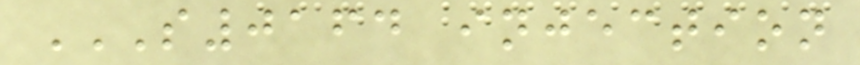S0164 INJECTION
